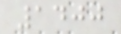1400
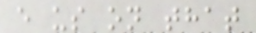e us on that
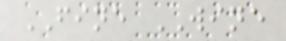FINE WINE
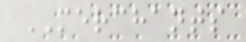MERCHANTS
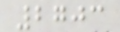2703
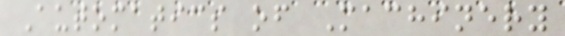Automatics of Machinery
